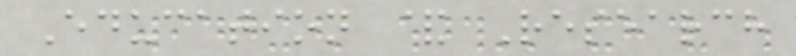Education & Research
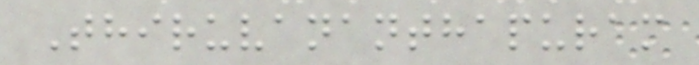Thiruvananthapuram
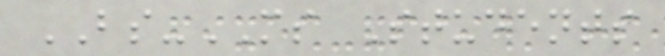BS-MS Students
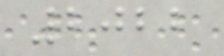2022
